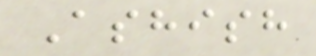Ashish
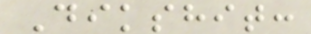Dikshit:
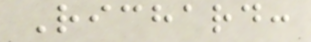Richard:
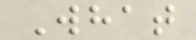What
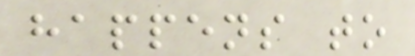happens to
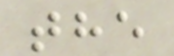the
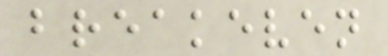breakeven
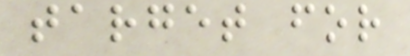target for
